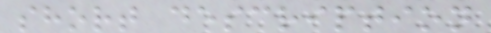short description
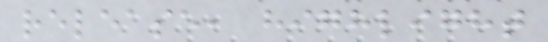release, highlight
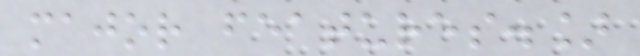major features.]
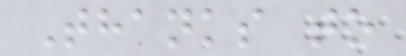Thanks to
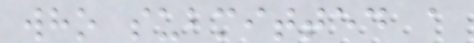who submitted a
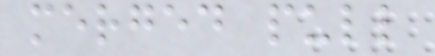merged pull
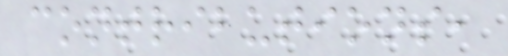contributions,
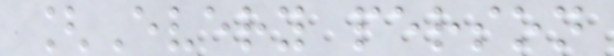[Every person
